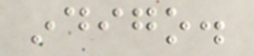indigo.
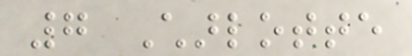7 Charlotte
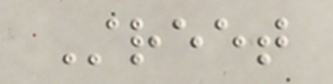Street
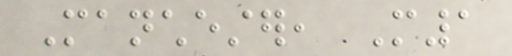Manchester, M1
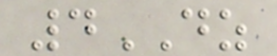4DZ
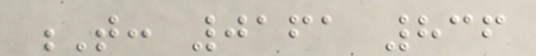T: 0161 836
